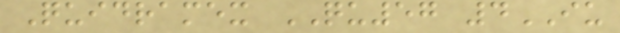Quidramex QU57 4IU
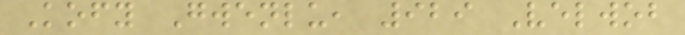Kofy Gwenlu, 929 Velwob
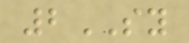2SY
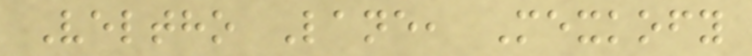Veltho Lane, Mexkofy
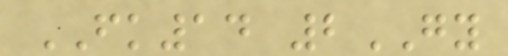FK14 2GY
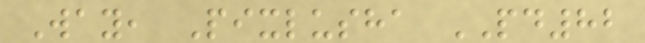Way, Pixlusha PD82
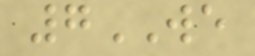7WE
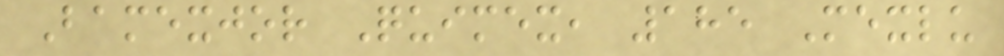Bamexjor Quimex, 185 Mexlu
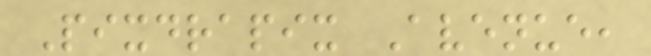Pixdrapix Avenue,
